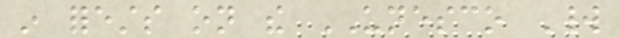in forests on the UNESCO World
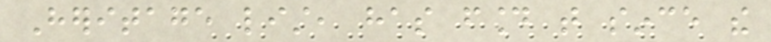Heritage list, has found that since the
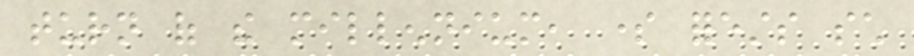turn of the millennium, some forests such
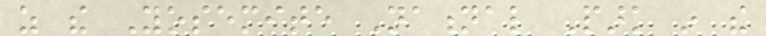as the Yosemite National Park in the
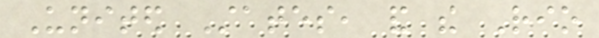United States, and the Rio
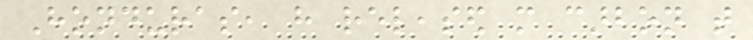Honduras, have released more carbon that
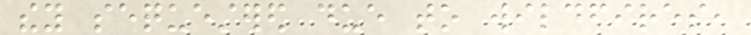they sequestered due to wildfires,
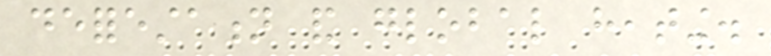deforestation and global heating.
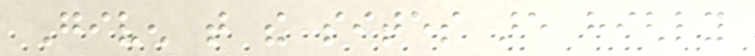Given that the sites are highly
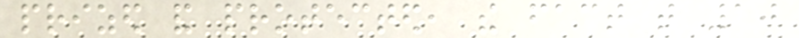prized and protected, the fact that 10
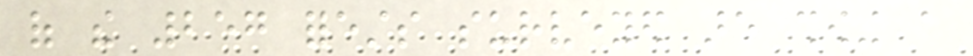of the 257 forests surveyed are showing a
